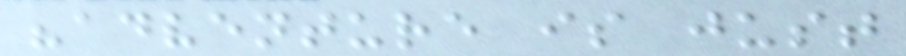"adventure is just
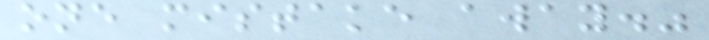one mistake away."
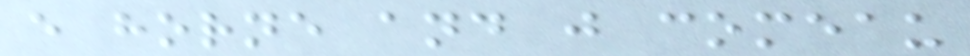e horne and j comeau
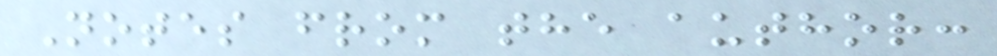Notes from the author:
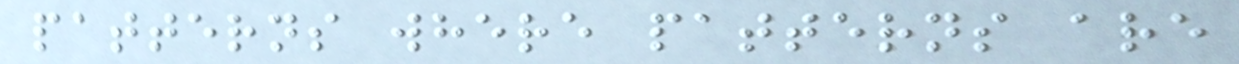patterns where patterns are
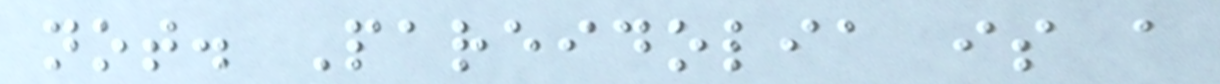not. Pareidolia is a
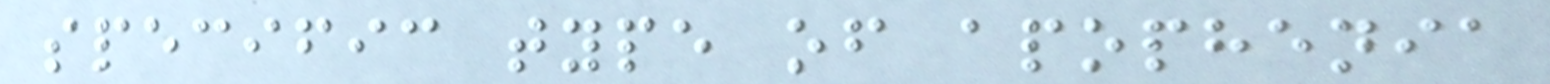specific type of apophenia
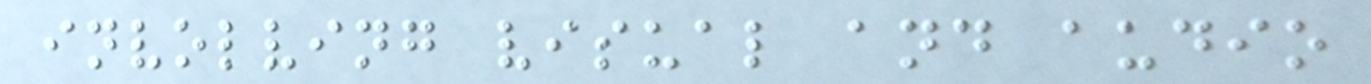involving visual and audio
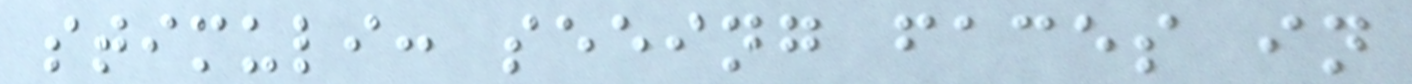stimuli: seeing faces in
